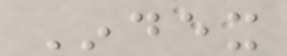Index
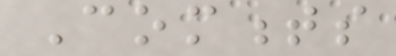Comments
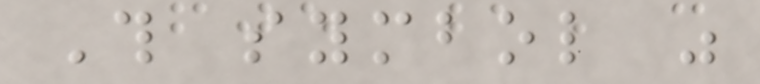This symbol was
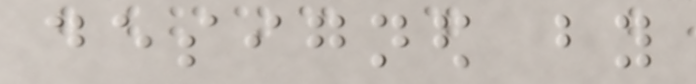designed by
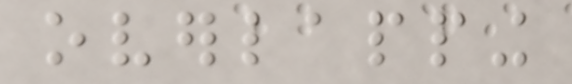overlapping
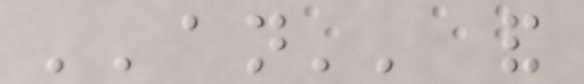''an'' and
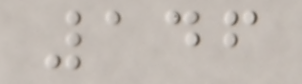146
